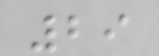29
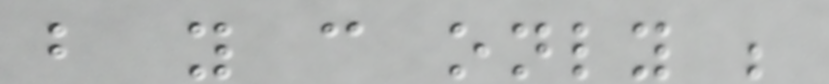but you can only be
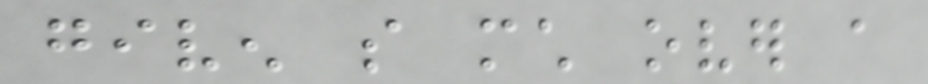given so much over a
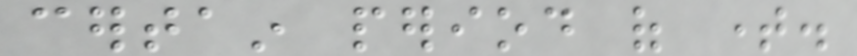certain period of time.
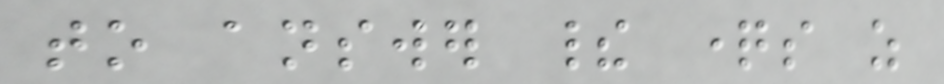to answer their questions as
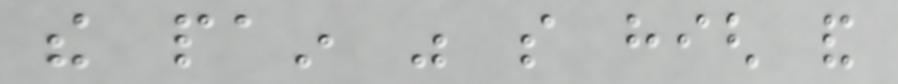the pain was so high and
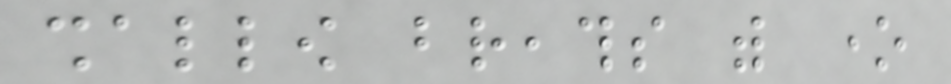shallow breaths with one
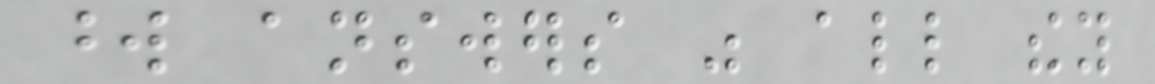word answers was all they
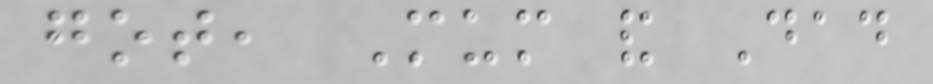got, Mum and Dad
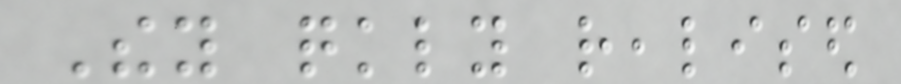They quickly realised
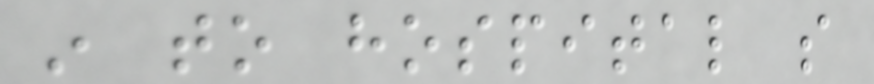in to hospital so
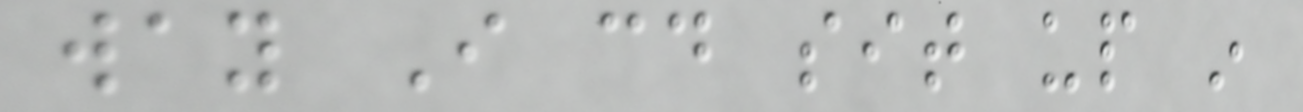way I could sit up in
